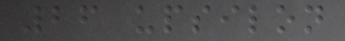26 upsilon
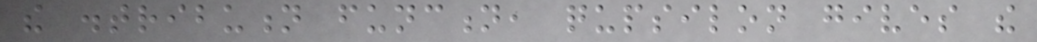the distribution function, qupsilon gives the
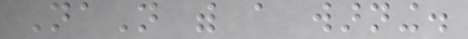NaN with a warning.
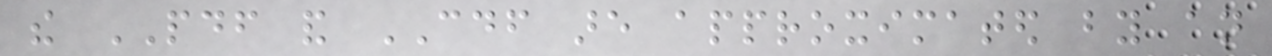the PDF and CDF are approximated by an
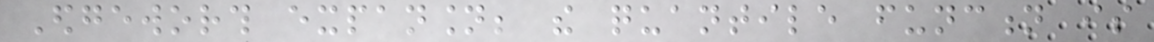Edgeworth expansion; the quantile function is
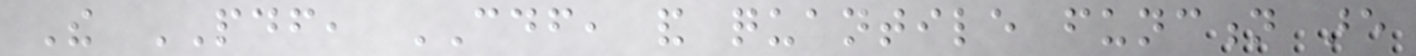The PDF, CDF, and quantile function are
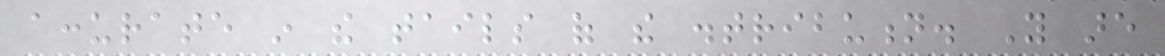accurate in the tails of the distribution. You are
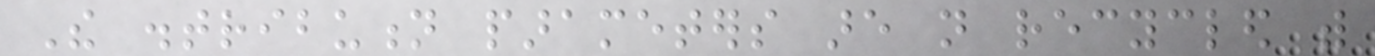The distribution parameters are not recycled with
